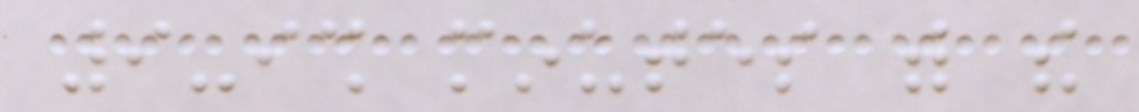9-ish minutes with the
